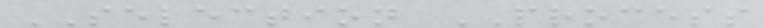SELECTION PROCESS
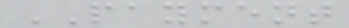PAYMENT
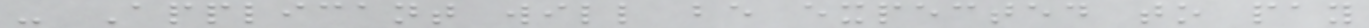- Applicant will be expected to pay
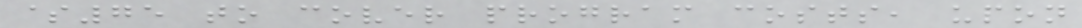$75 to cover program costs, upon
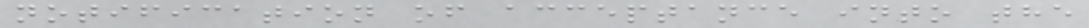notification of acceptance into the
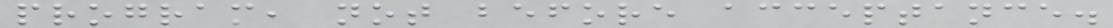program, not before acceptance.
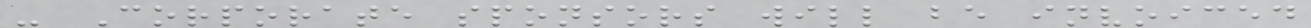- Corporate sponsors will be invoiced
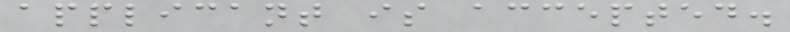applicant is accepted.
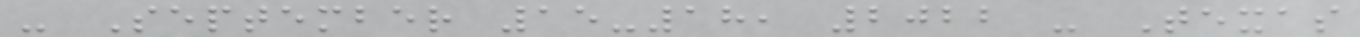- September 15-18, 2022 - Texas
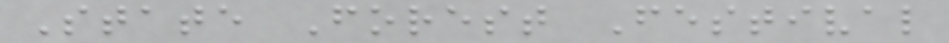State Forest Festival
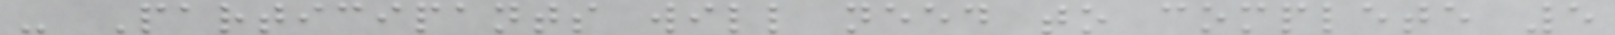- Participants will need to complete 5
